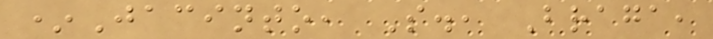*Jacinto, S., Braga,
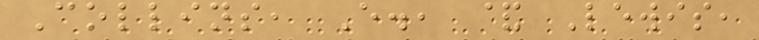Collins, E., & Lewis,
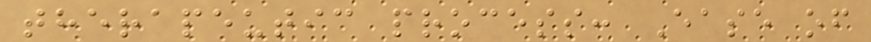therapeutic process: Ease of
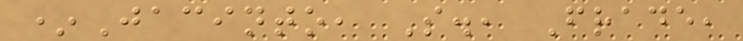*Jacinto, S., Frade,
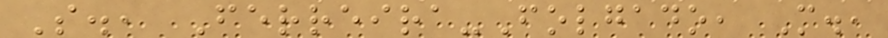S., Ferreira-Folgado, M.,
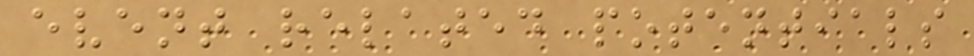event related potentials
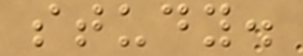study.
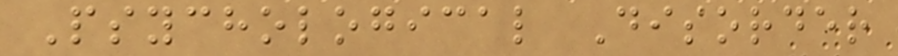Psychological Disorder
